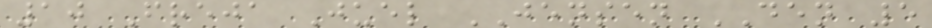10 Freja Juel JENSEN DEN 5
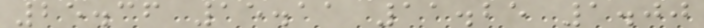25.36 15.11 11.25 1.00
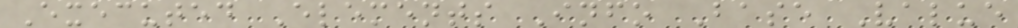Executed Elements Info Base Value
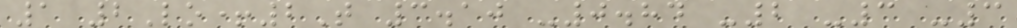1 2Lo+2T 3.10 -0.84 -2 -3 -3
